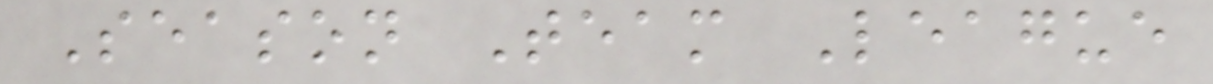Season Team League
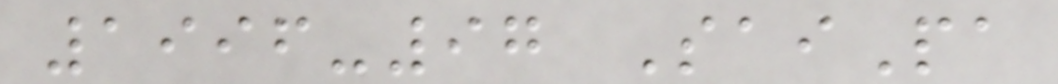1996-97 SaiPa
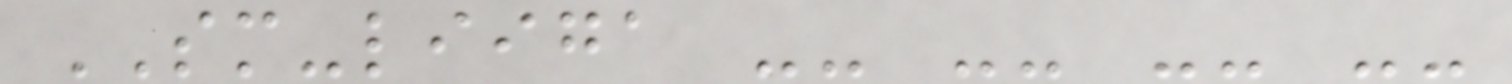SM-liiga -- -- -- --
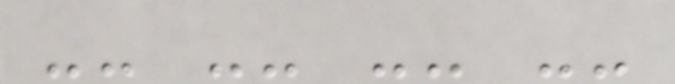-- -- -- --
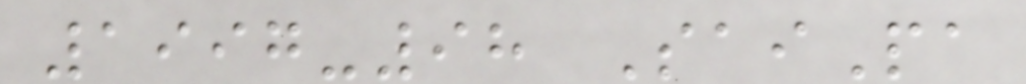1997-98 SaiPa
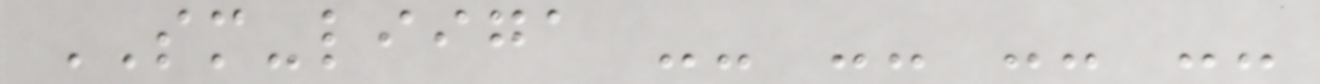SM-liiga -- -- -- --
